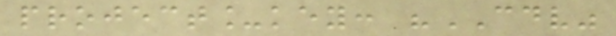project_key: "CDV"
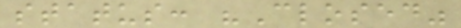status: "Closed"
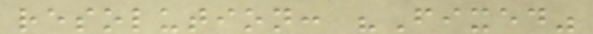resolution: "Fixed"
